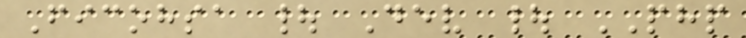Ficohsa | Dev | PHP
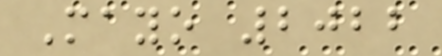Mayo 2022
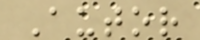Autor
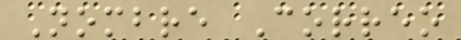Nombre Correo
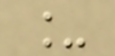_
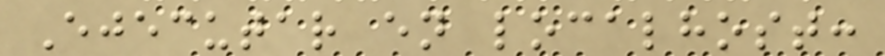Ejecutar en localhost:
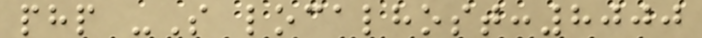php -S localhost:8000
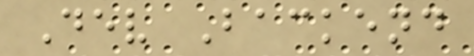Dev Backend
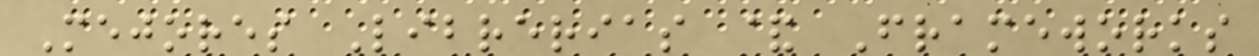Mejores Librerias & Frameworks
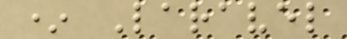* Laravel
